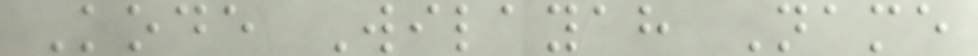Kode Wilayah Name
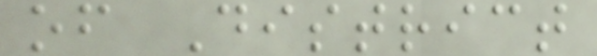of District
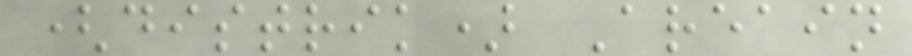(distrik) Areain
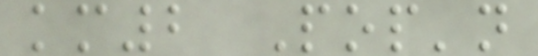km2 Pop'n
